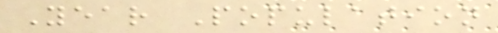Year Population
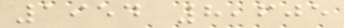1954 8,605
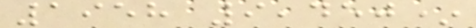1958 9,450*
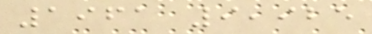1961 9,925
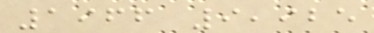1966 9,925
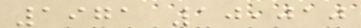1971 10,010
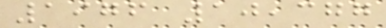1976 10,377
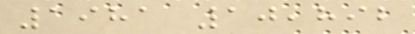1981 10,892
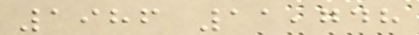1986 11,748
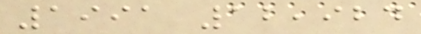1991 12,924
